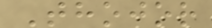Thojor
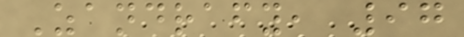Zandrafy, 97
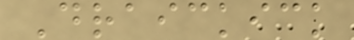Draickick
